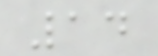14
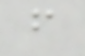f
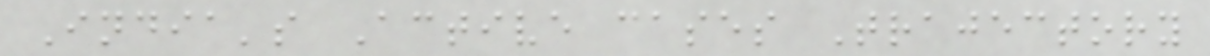India's Active cases Trajectory
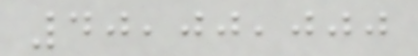40,00,000
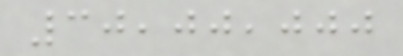30,00,000
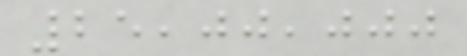25,00,000
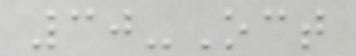30-Oct
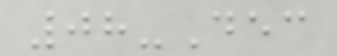08-Dec
